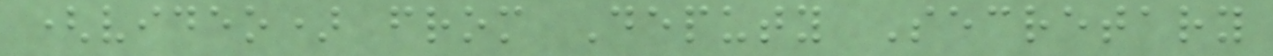(video) from Deputy Secretary
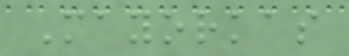Mayorkas
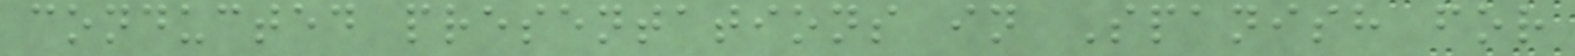conducted presentations in Spanish for
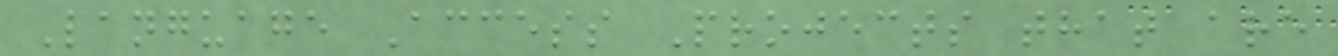Language Access Projects that are
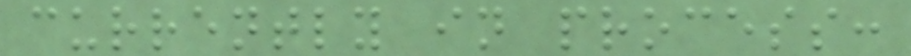currently in process:
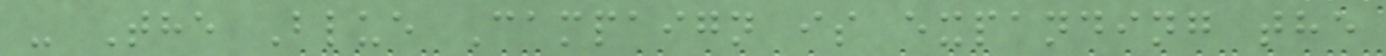- The Blue Campaign is expanding the
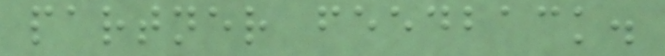partner feedback.
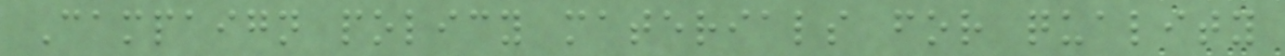Campaign policy materials for quality
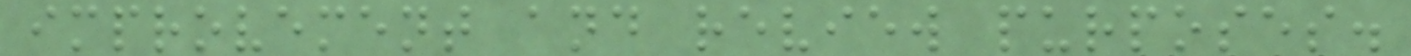improvement and review purposes.
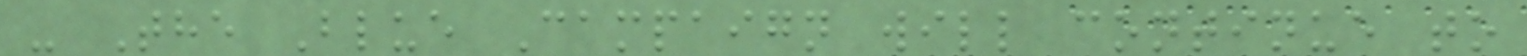- The Blue Campaign will continue to
